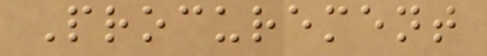Procurement
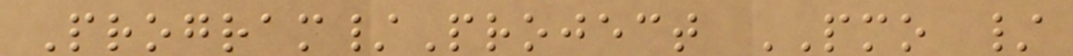Program/Project PMO /
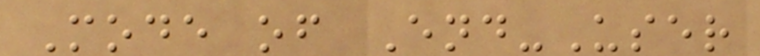Mode of End-User
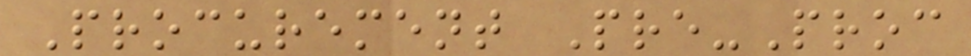Procurement Pre-Proc
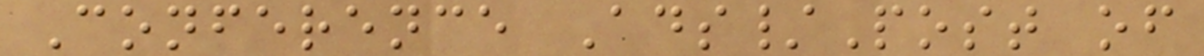Conference Ads/Post of
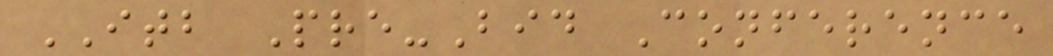ITB Pre-Bid Conference
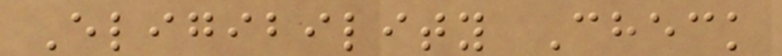Eligibility Check
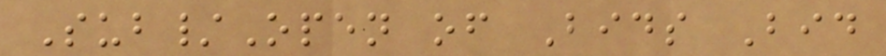Sub/Open of Bids Bid
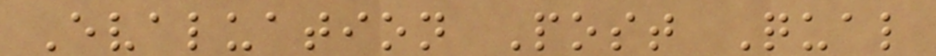Evaluation Post Qual
